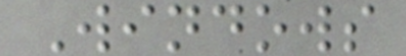Windows
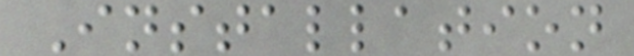Installation
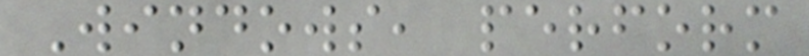Windows, perform
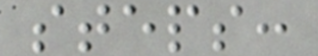steps:
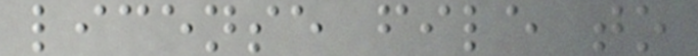license file to
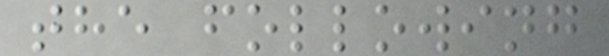the following
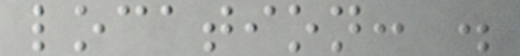location: .
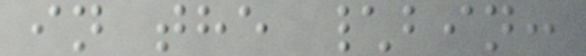in the \bin:
